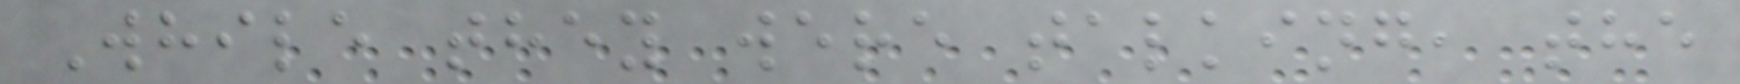While they were talking, the
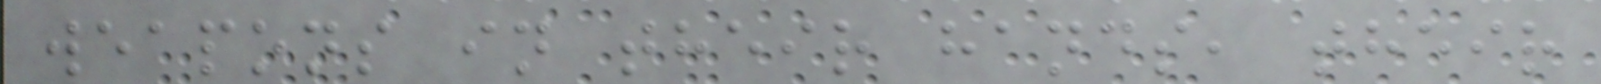weapons in their hands, their
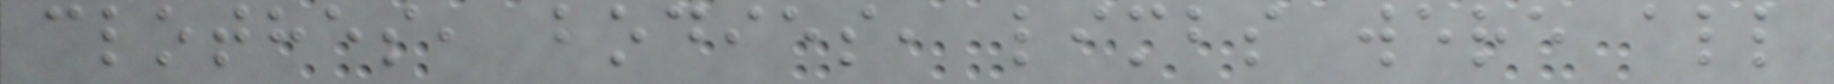clothes, bodies, limbs were all
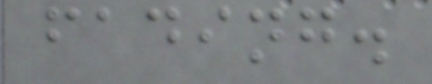fading.
